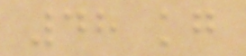48 kg
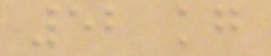52 kg
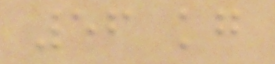56 kg
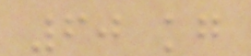60 kg
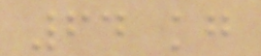64 kg
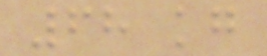68 kg
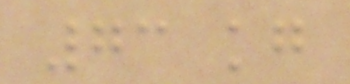73 kg
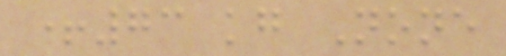+73 kg None
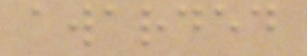awarded
